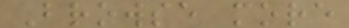Browse more
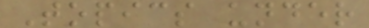Topics under
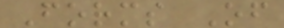Forms Of
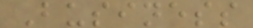Business
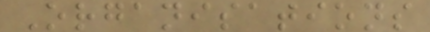Organisations
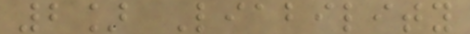2] Liability
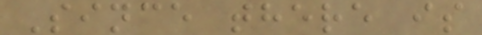Since there is
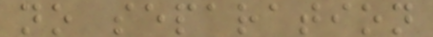no separation
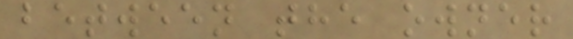between the owner
